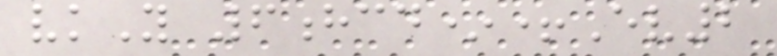vkY 6hcd*+Ev2
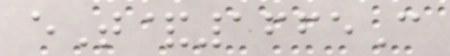eT&1665C
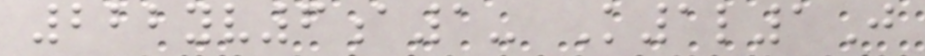222yv6a1- K1l1J
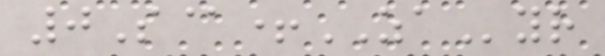0S@+ZAyr
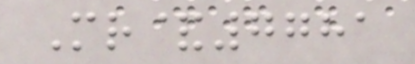Mr&7781
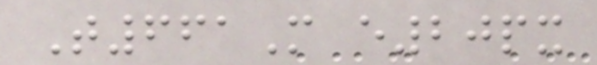T661M e20px
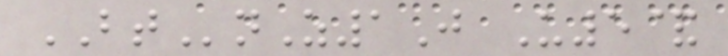BTnZ1J U5&
